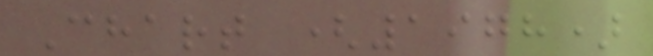Chart (1978)
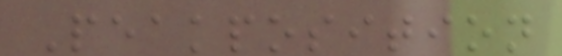Peakposition
